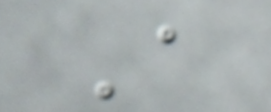A
